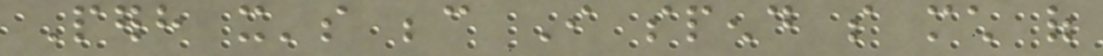Perhaps it's because I spend so much of
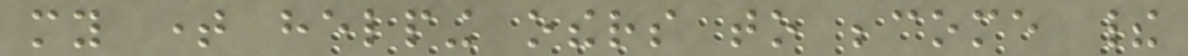my time helping others to become their
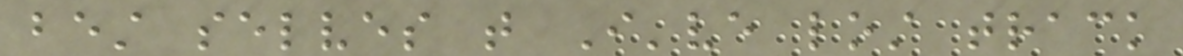best selves that I've lost track
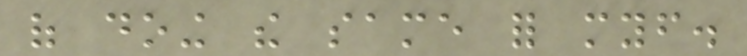of doing the same for myself.
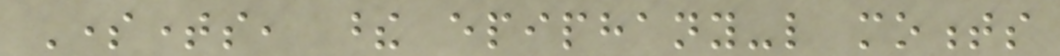Sometimes, these epiphany-like moments
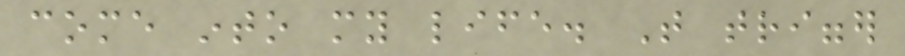come into my life. That trigger
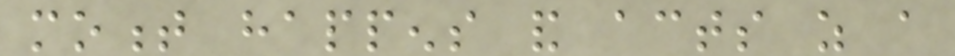moment happens and acts as a
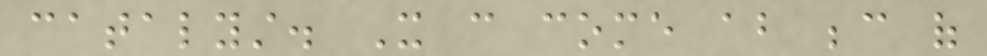catalyst. It can come about because of
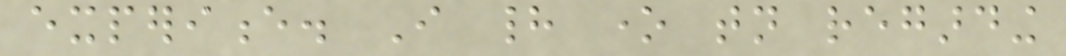experience. I had one tonight regarding
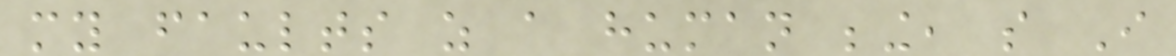my faults as a human being, so I
